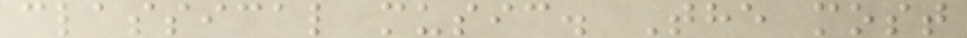classical music. The most
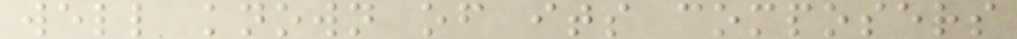well known of its composers
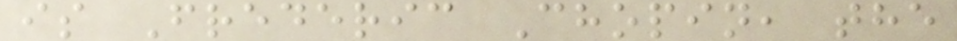is Frederic Chopin, the
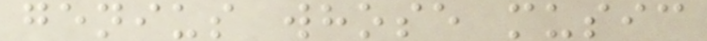genius whose music
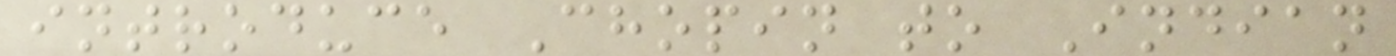introduce Chopin to Indian
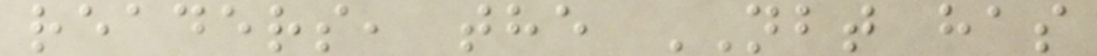readers, the NBT has
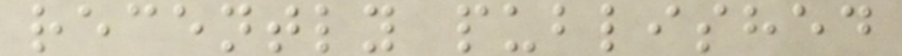recently published
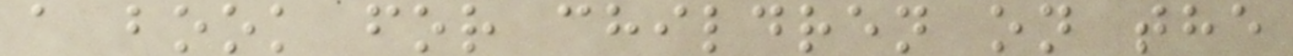a book for children on the
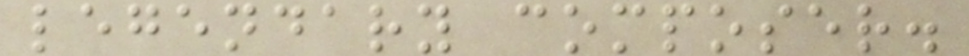legendary composer.
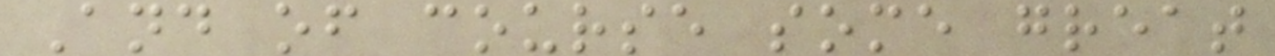And of course some great
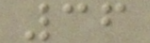36
